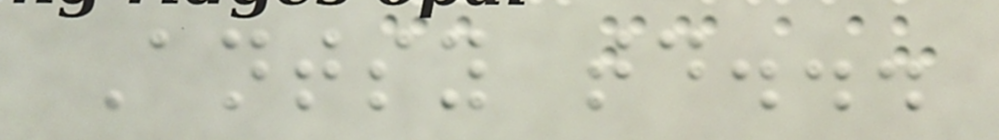Antsy today...
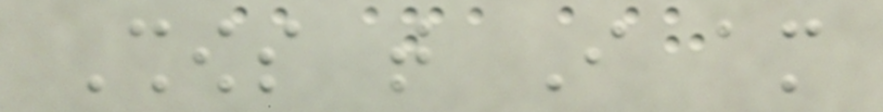Shows that I am
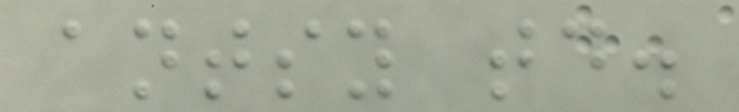antsy today.
